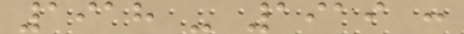1918 - 1919 :
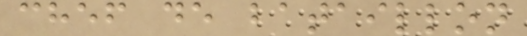chef de bataillon
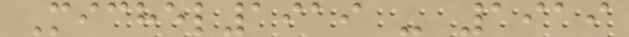Michel1919 - 1919
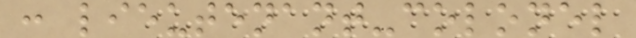: lieutenant-colonel
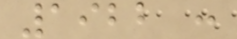1922 :
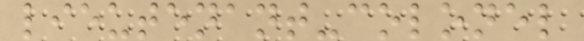lieutenant-colonel
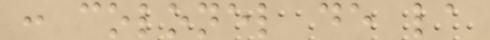: colonel de la
